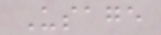Usage
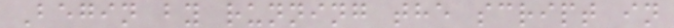Begin by running the script in
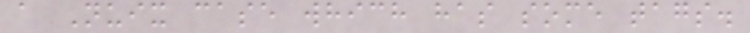a Nuix case which has some tags.
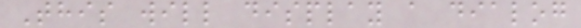This will display a dialog
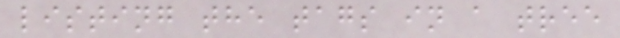listing the tags in a tree
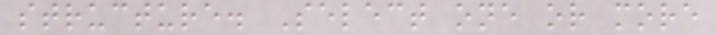structure. Select one or more
